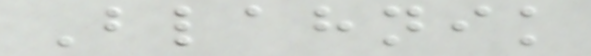Blahnik
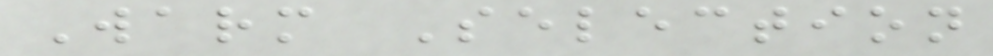Warm Selection
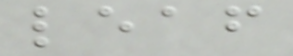leaf
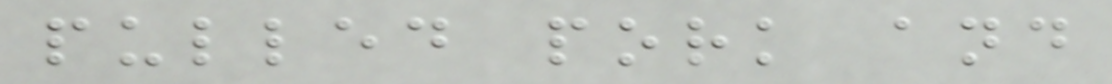pulled pork and
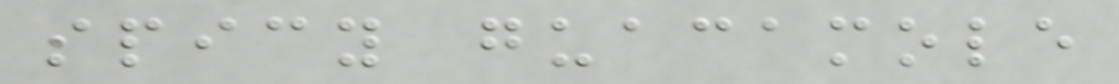spicy guacamole
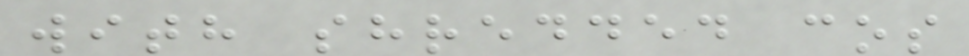with shredded cos
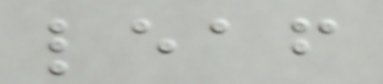leaf
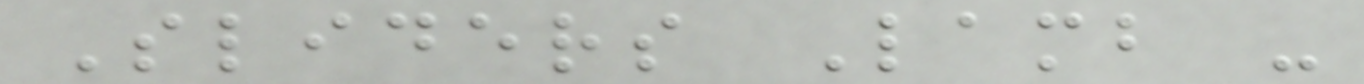Sliders Lamb -
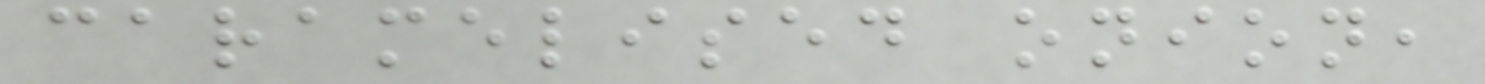caramelised onion,
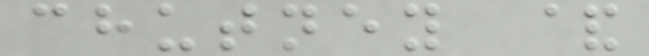chutney &
